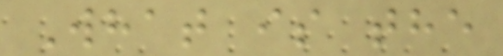What is the
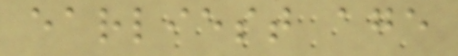earliest age
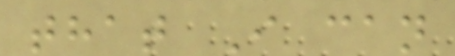that I can
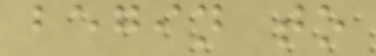begin to
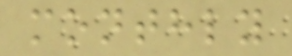monthly
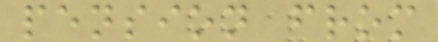pension from
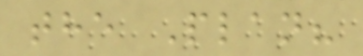the Plan?
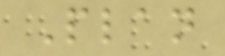Plan
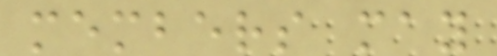members may
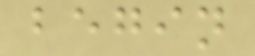begin
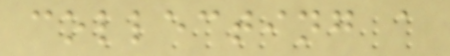collecting a
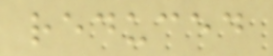reduced
